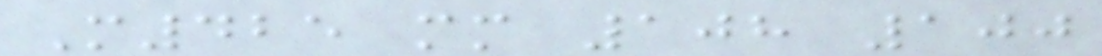M425 mm 108 100
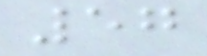57
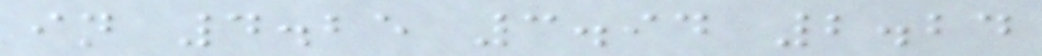in 4.25 3.94 2.24
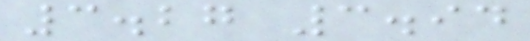3.27 3.94
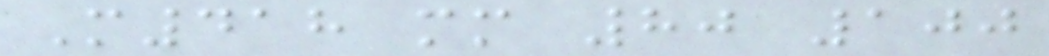M418 mm 80 100
